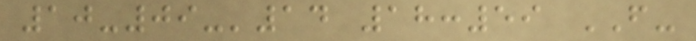10-09-'14 18:59 FROM-
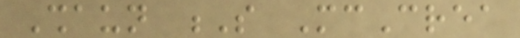Shaun S McCrea
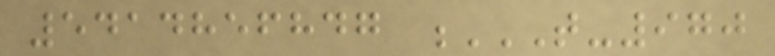5414856847 T-970
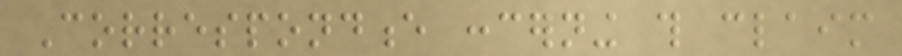Correspondence concerning this claim
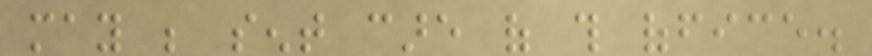may be sent care of this office.
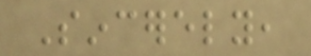Sincerely,
